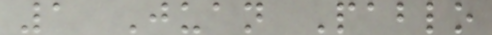1 Juan Pablo
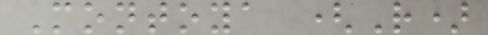Montoya (R)
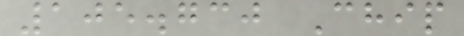105.730 Chip
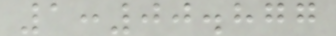1:00.877
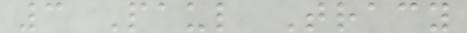3 Paul Tracy
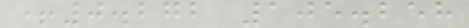+0.272 105.258
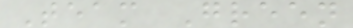Team Green
